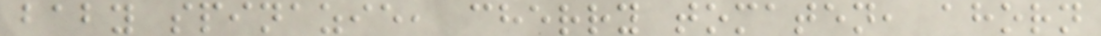baby spinazie, cherry tomaten, ahorn
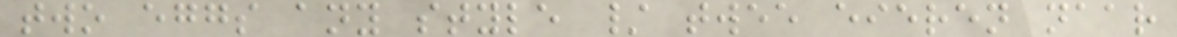two eggs any style / twee eieren naar
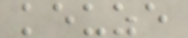keuze
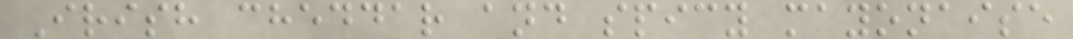Irish cheddar and spicy mayonaise
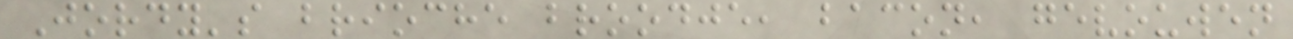Jordy's brioche broodje, bacon, gevouwen
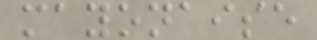mayonaise
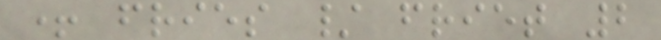+ fries / friet 2
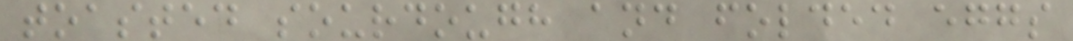toasted sourdough and folded eggs
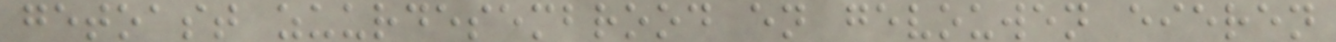getoast zuurdesembrood en gevouwen eieren
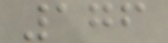176
